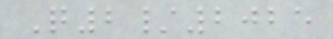Q2/2025
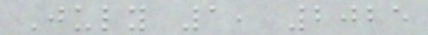July 1, 2025
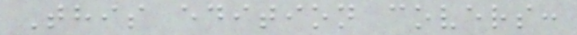This edition covers:
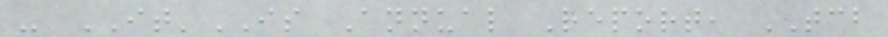- IT'IS Annual Report, TCB
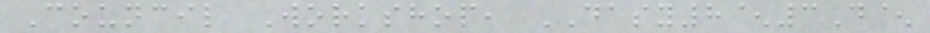Council Workshop, DASY8^3D^
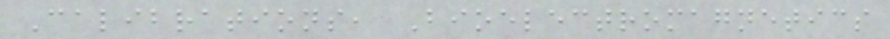Calibrations, Bioelectromagnetics
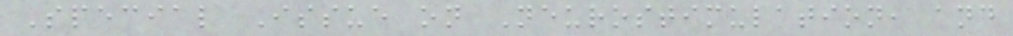Special Issue on Neurostimulation, and
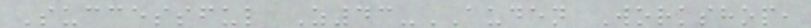Successful Z43-AUDEN Workshop,
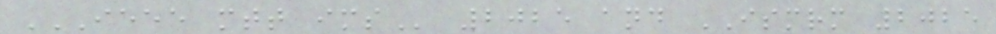IEEE MTT IMS 2025 and ISMRM 2025
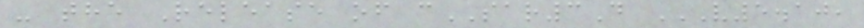- the Release of cSAR3D V5.10,
